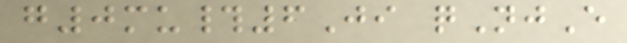g0mu#6Ji qNjE
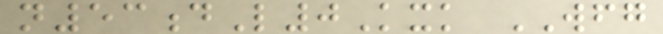n53dL0Kxk WFG
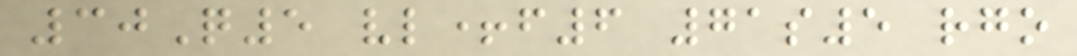30Q5 vl+f6 71s5 rgo
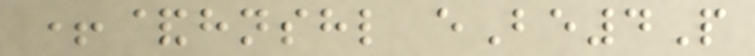+&hnshl eBe4P
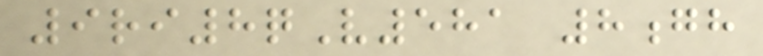9ri8qV581 8gh
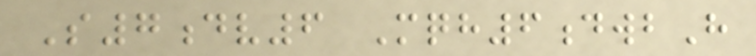S7dv6 Mqh6dwbH
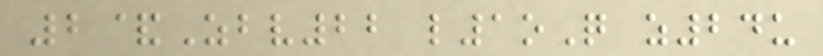2&Zbv22 l1oQ z24u
